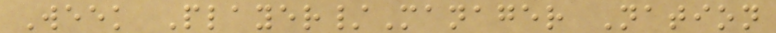Week Player/Manager Nation
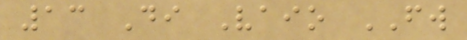13 Di Vaio FW
